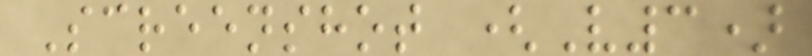Screenshot (V3)
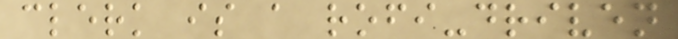clerk is a rofi-driven
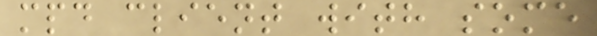mpd client with some
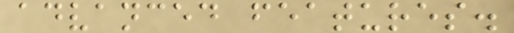advanced features.
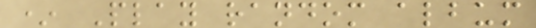* Play random album
